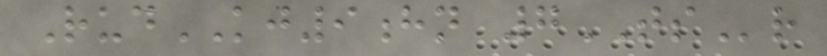RudKJ9hn 7TSr
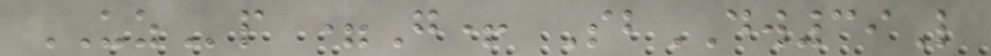UZp =G+ SbDW39L
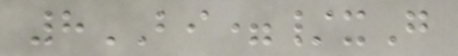8BI=/xG
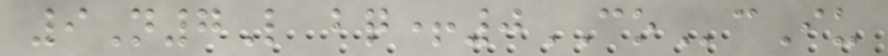9N7L bq+0COcIu
